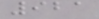921
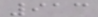913
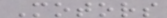Motors
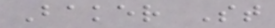Baker St
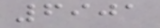6901
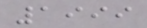1999
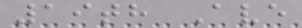19th Ave
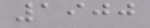1900
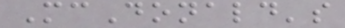McDonald's
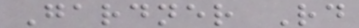Gardner Rd
